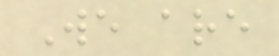We are
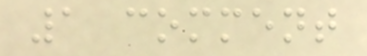1 comment
